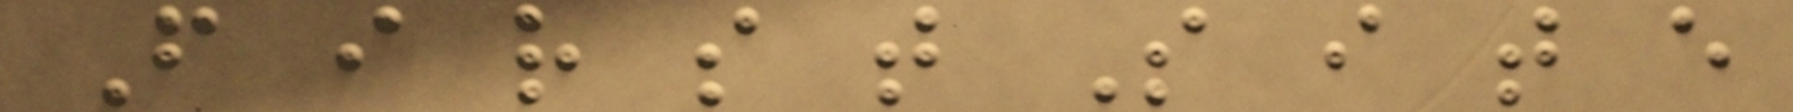F i r s t S i t e
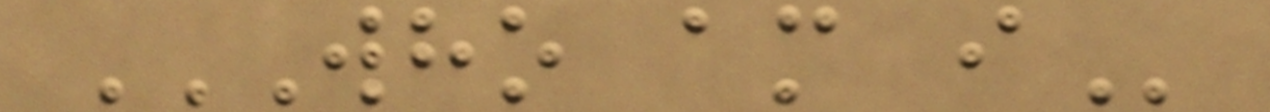WHO AM I
